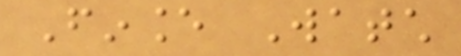Finance Watch
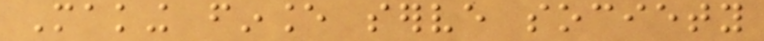Making finance serve society
